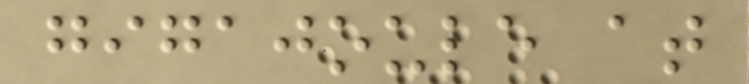gigajoule at
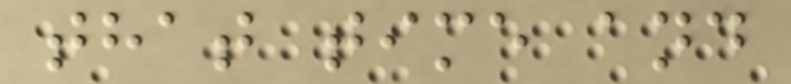that time and
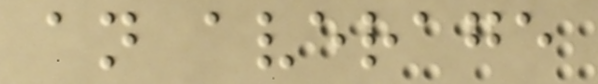an average
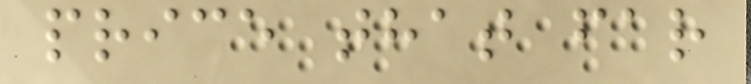price that far
